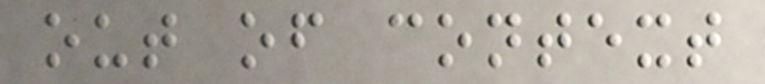out of context
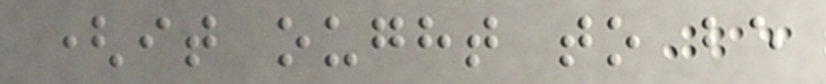(it ought to be
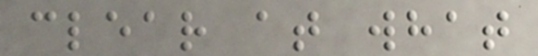clear at what
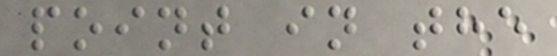point in the
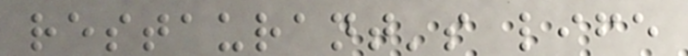restaurant's life
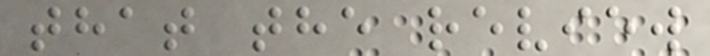that the review
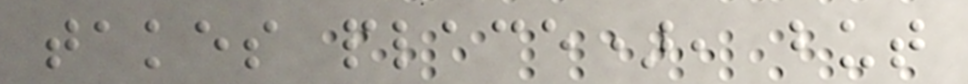takes place), but
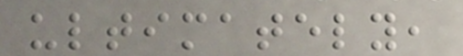ultimately,
